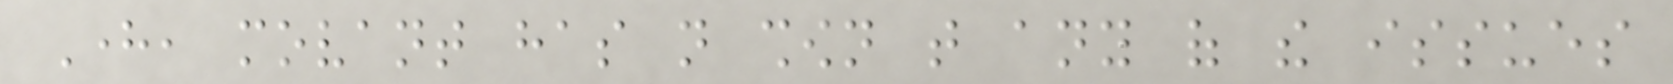Here, movant has not shown that any of the issues
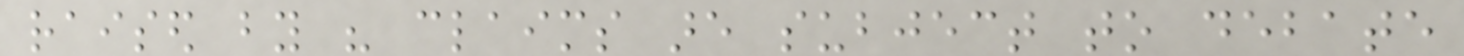raised by his claims are subject to debate
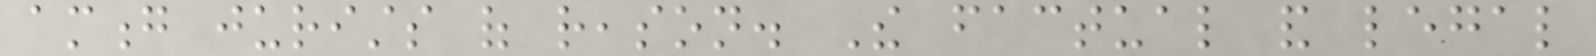among jurists of reason. The factual and legal
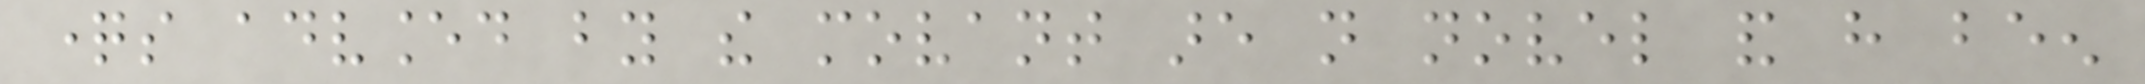questions advanced by the movant are not novel and have been
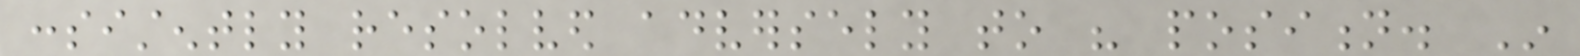consistently resolved adversely to his position. In
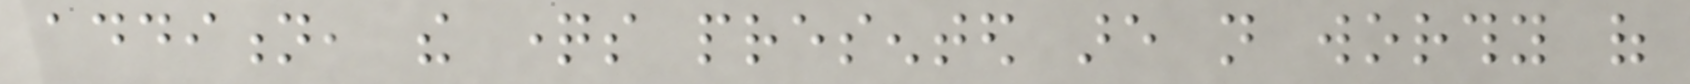addition, the questions presented are not worthy of
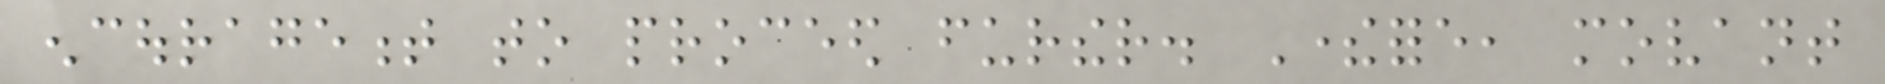encouragement to proceed further. Therefore, movant
